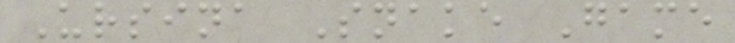Ursina Snake Game
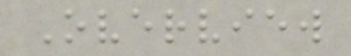Overview
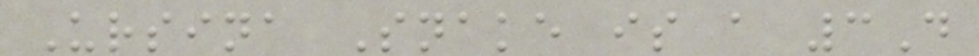Ursina Snake is a 3D
